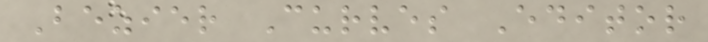Bezier Curves Editor
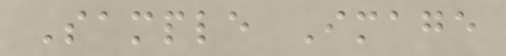Sample Image
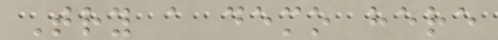Try a demo here
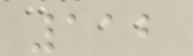112
